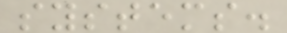systems.
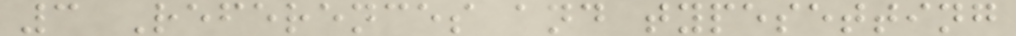3 References and typesetting
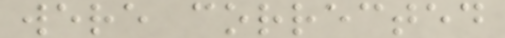were corrected
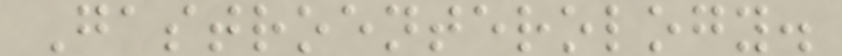Gastroenterology.
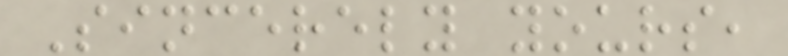Sincerely yours,
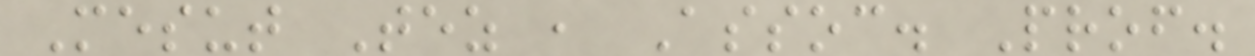Mesut Tez , Assoc. Prof.
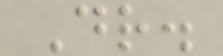Dr.
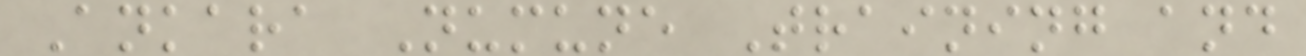Ankara Numune Training and
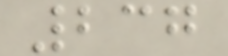237
